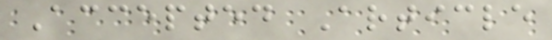Accepted Article
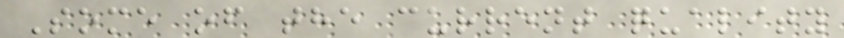Some of the current quality
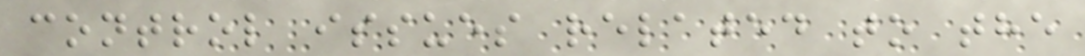control issues related to the
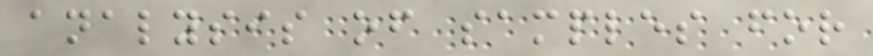analysis of samples for
